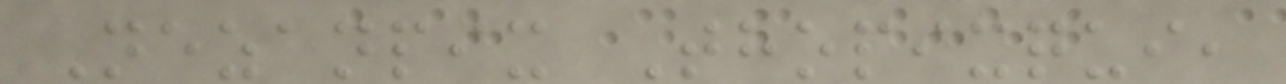Nezanpix Thopixqui,
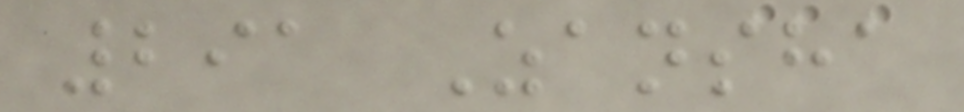291 Zansha
